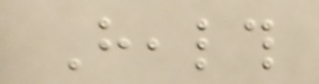Health
